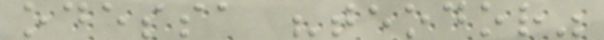odessa "teodor"
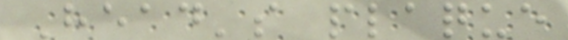Head's plaque
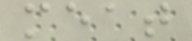meat
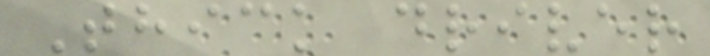Thick driver
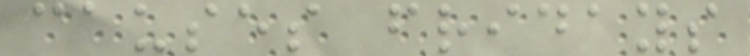causes fridays
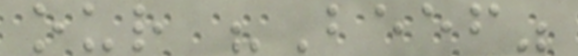our "Beef"
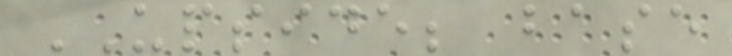UPSIDE; base
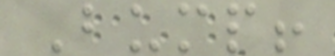Bump!
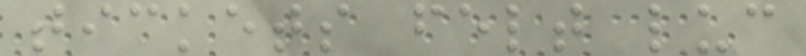tickets felt luc
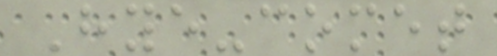Hye-comet
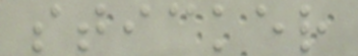sticker
